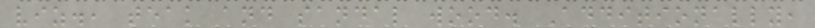viz., teak and sandal wood. Additionally,
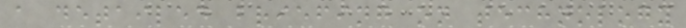a detailed briefing on technology
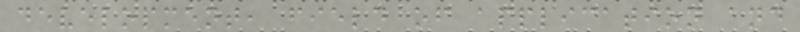development, field of application and
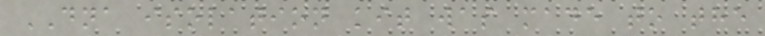DNA isolation kit was made to the
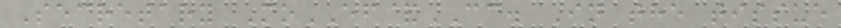Secretary MoEF&CC. In the tissue
